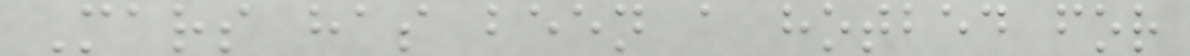Mars has been a hotbed for
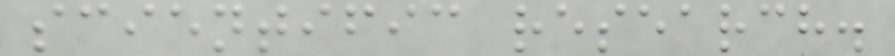scientific research.
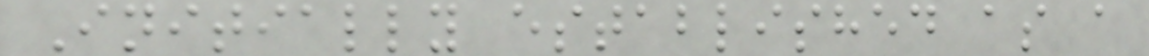Initially established as a
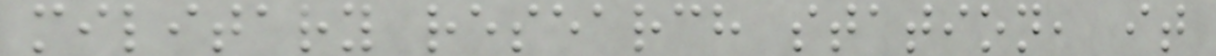military research station, it
